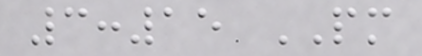3:15 PM
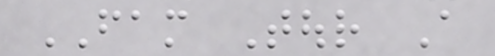FAM Tour A
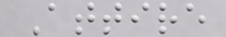Attire
